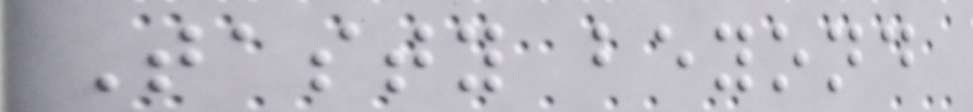Tasty beyond
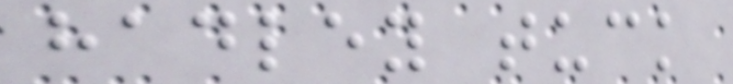hadley tuck
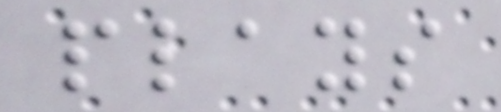plays
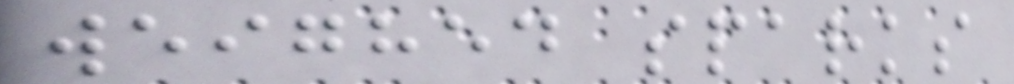weighed sparks
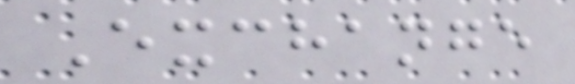Exchange
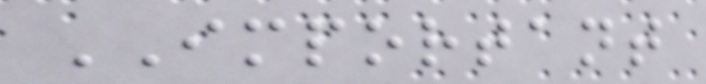IMPORTANT
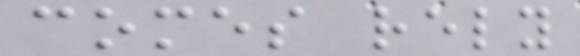comes rely
